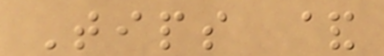Tips &
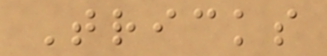Tricks
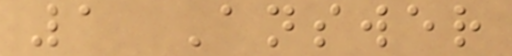1 Answer
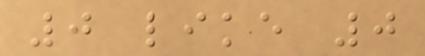0 like 0
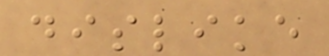dislike
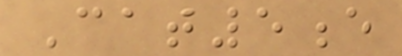Cat5e
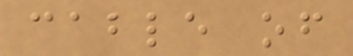cable of
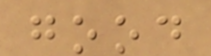good
